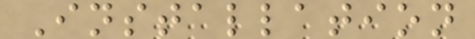Installation
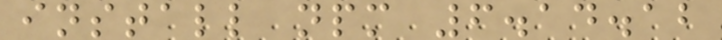install npm 6.14.12
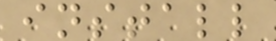install
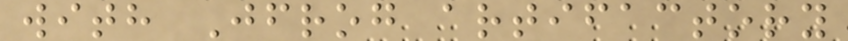with Jfrog artifactory
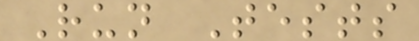Run Tests
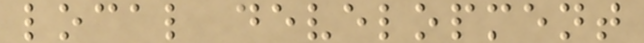local development
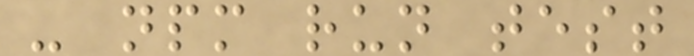- npm run test
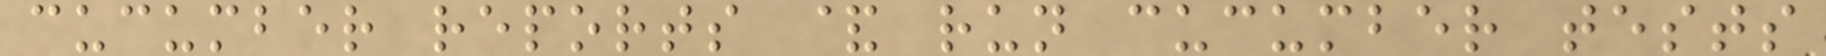cucumber reports & run cucumber tests
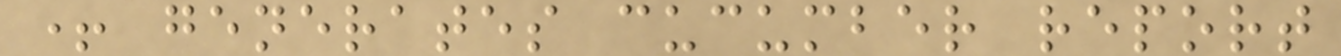+ generates cucumber report
